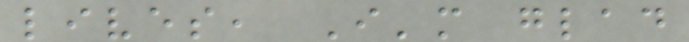lives, I'm glad
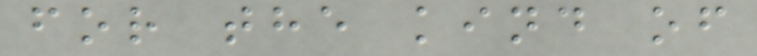for the kind of
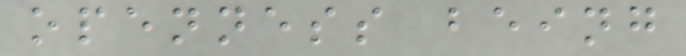openness being
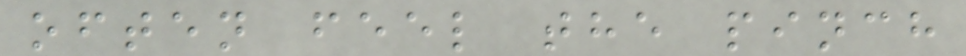often feel the pinch
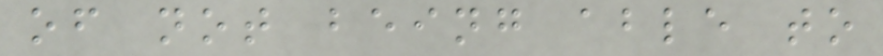of not being able to
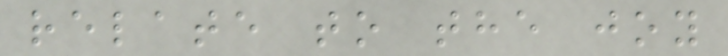relate to the joy
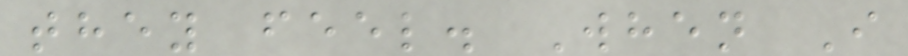they feel. When I
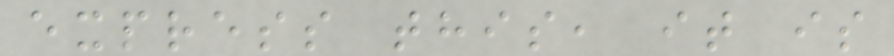express this, it is
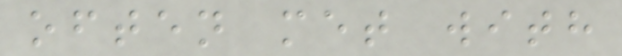often met with
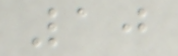10
